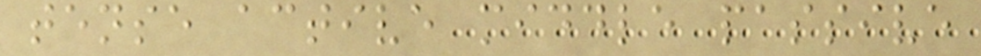tense active middle passive
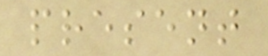present
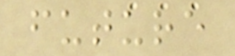future
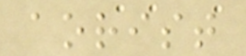aorist
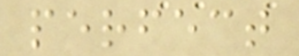perfect
